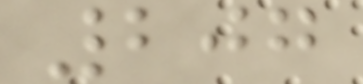207
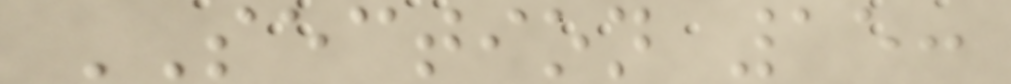SECTION 15:
